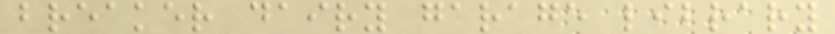breaker dairy garage library
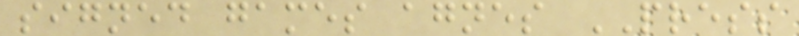signed games agnes PRESS
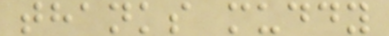thanks muddy
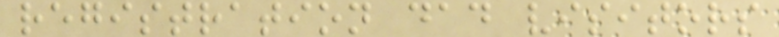registration dad visitors
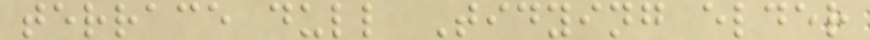terrace dull Tidying elder
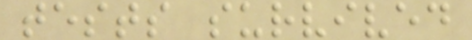tests survived
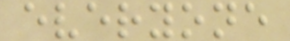everyone
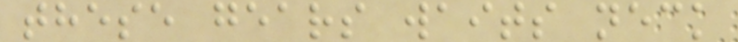these gears waits neck
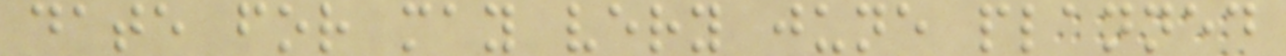date for may very june planned
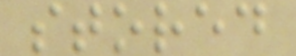stored
